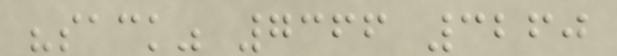"sack" 7366 3260
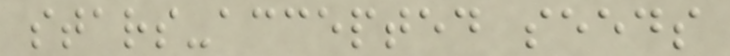stars-accepted seeds
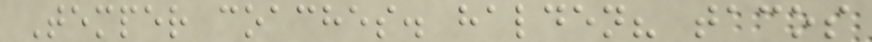Temper coaches. halden? tacos
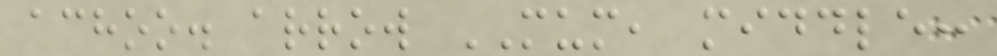achoo. arrow MUM, middle:
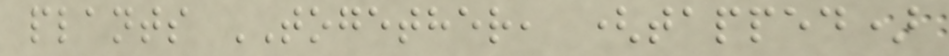plants TOGETHER, (tapped)
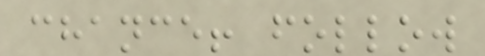chance! follow
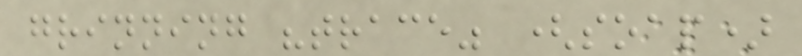grinning "trace" (soap)
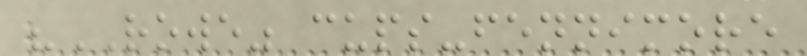"ROWE" cups-fennimore
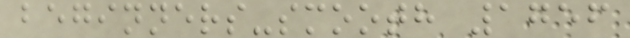beginners-smooth 1756
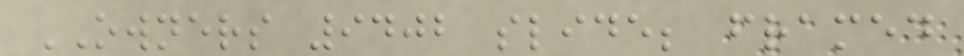OWNERS 9402 slide; framed
